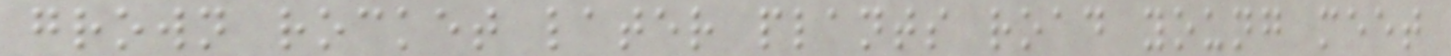grown rocket later plants road young meet
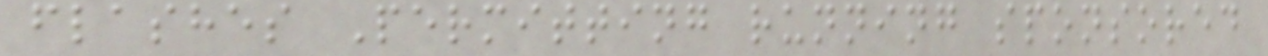flashes Permitting running sponsored
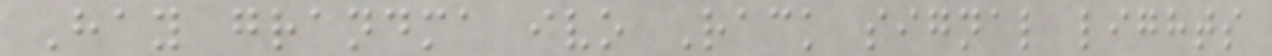Hay grandma ivo Rack signal lights
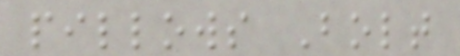pillows Bolt
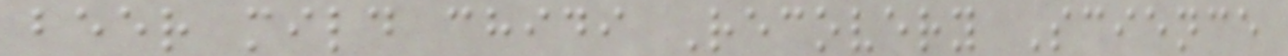beer mild chidi Recovery Science
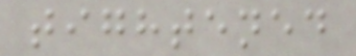tightened
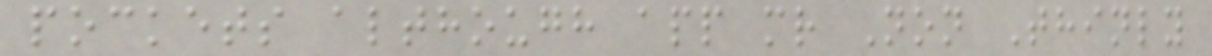pockets although app mr Non Thinly
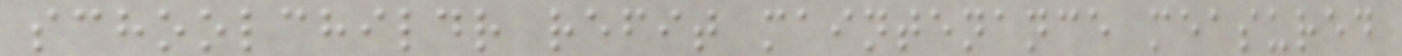schoolchildr refit maintenance measured
